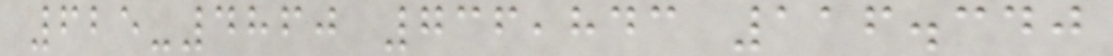625-4860 736,843 116.340
